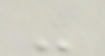-
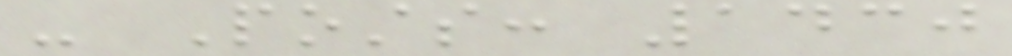- Posts: 1430
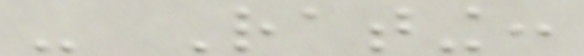- Rating:
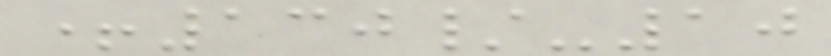+130/-10
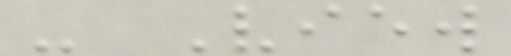- View
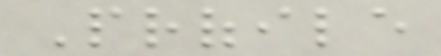Profile
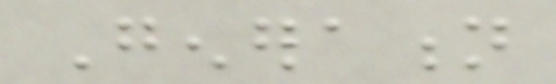Generation
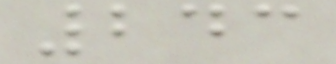243
